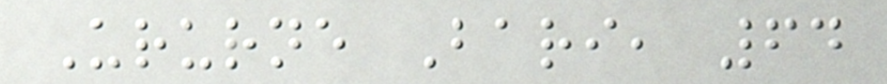Ururne Bari, 64
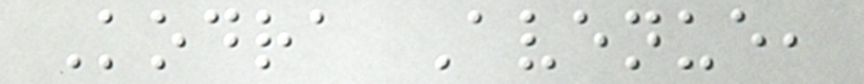Kodra Avenue,
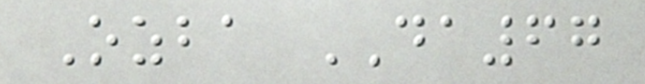Ozba DA67
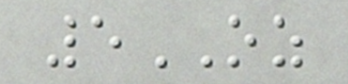5OZ
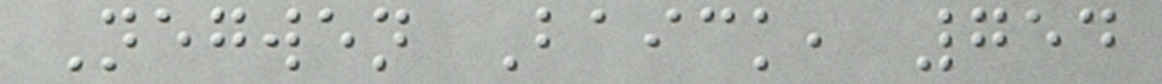Negwen Baick, 754
